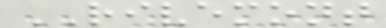RIVEMONT
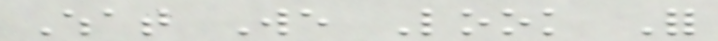What We Look For
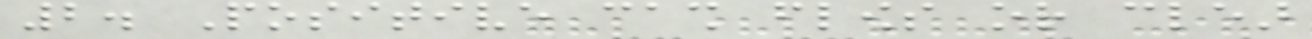2. Positive cash flows or clear
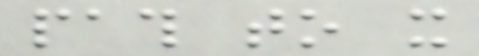path to it
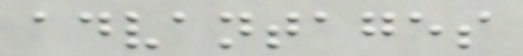advantages
